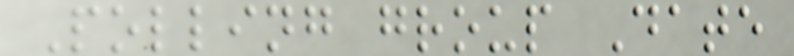Polling group Date
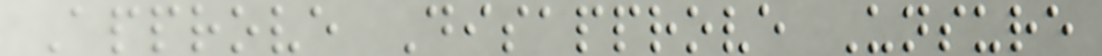Approve Disapprove Unsure
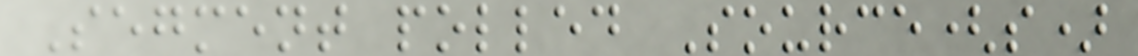Segment polled Source(s)
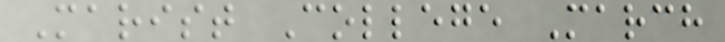Marist College March
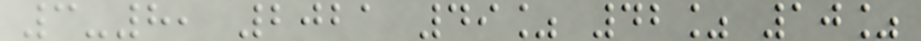3-8, 2021 49% 42% 10%
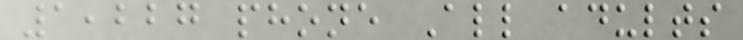1,227 phone All adults
